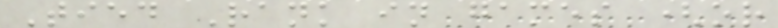Tied Rank in games (or
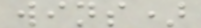wins)
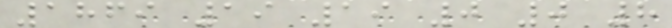1869 19 19 0 0 8
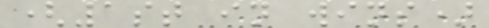(1st in wins)
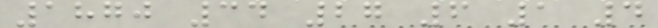1870 34 27 6 1 4
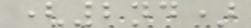(2nd)
